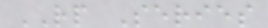RP Series
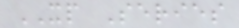XP Series
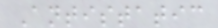Antistatic
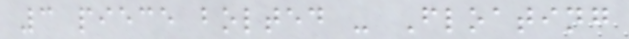3 piece bolted - Floating
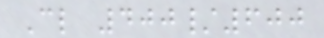Cl 400/600
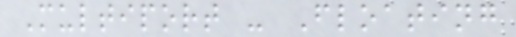Multiport - Floating
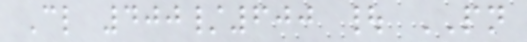Cl 400/600 | PN
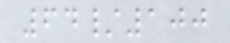64/100
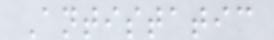Antistatic
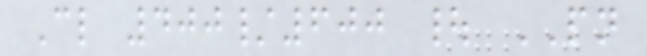Cl 400/600 | PN
